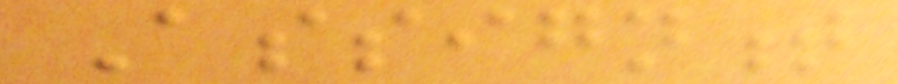Assignment
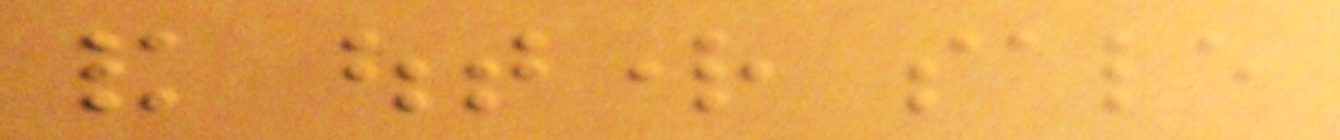and outright sale
